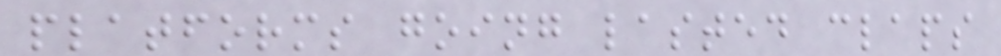platforms going lasted claps
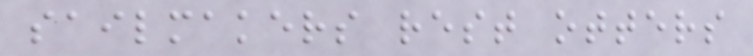sailmakers rest otters
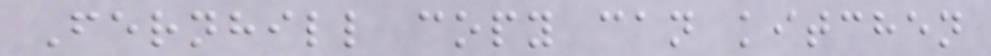Fernhill copy can kitchen
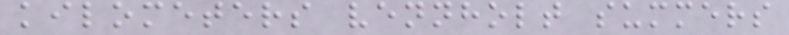kilometers vennholt summers
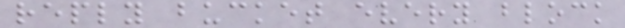reply bucket every block
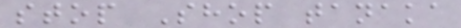stop Shop tanaka
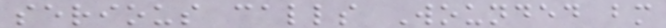serious calls Wounded bm
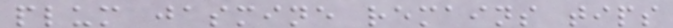plum jasmine remains tips
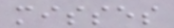misses
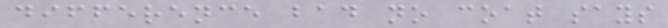difference bad no coat says
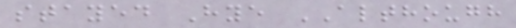stayed Hye ALTHOUGH
